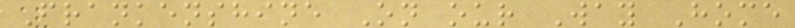Frankenshine On our Way Home
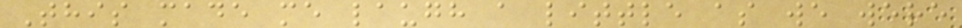This made me laugh a little as we were
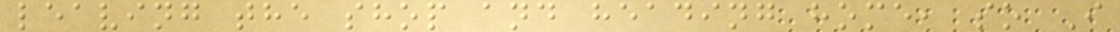leaving the shop and heading home, so I
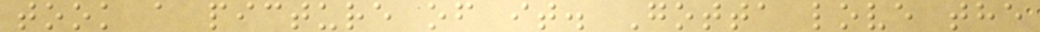took a picture of it. Gotta love the
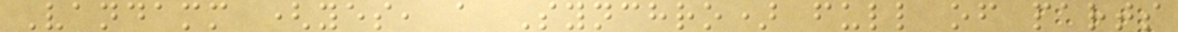Vandamm (yes, a Synchro) full of parts
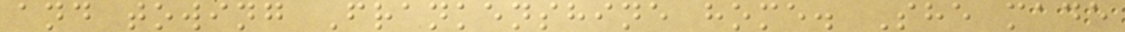and towing Frankenshine home. She made
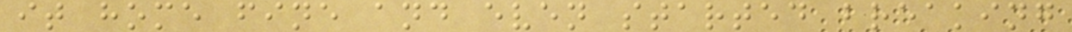it home fine and even started breaking
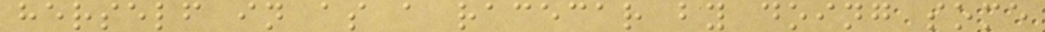herself in as a racecar by doing some
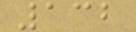132
